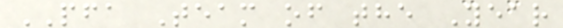PFA Team of the Year
